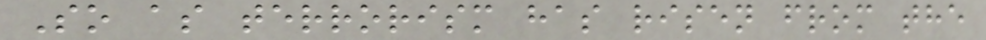So as terrorism has risen from the
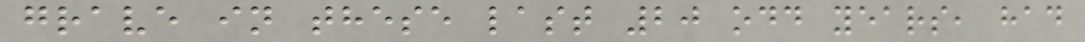grave in these last 20 odd years, had
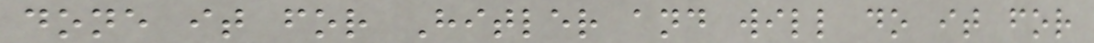done it for Hitler and will do it for
